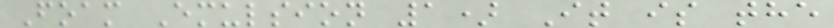Foam Emulsion 1) It is the
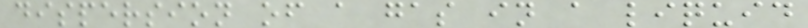dispersion of a gas in a liquid
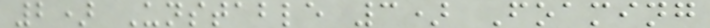2) Unstable 3) Foaming
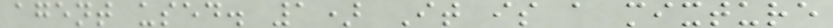agent used. 1) It is a mixture
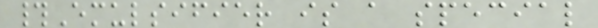#Emulsifier is a special
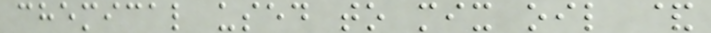chemical used to mix oil &
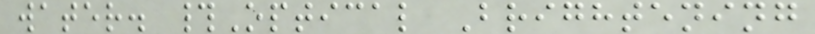water. #Optical Brightening
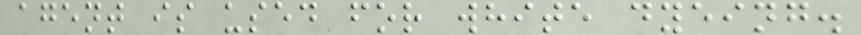agent is used for white dyeing.
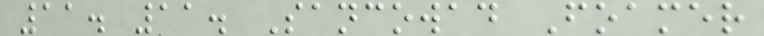11. 11. Sancowad Foamer
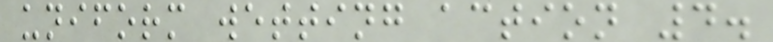uniform wetting action 4.
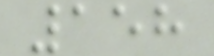158
